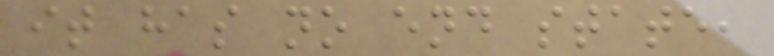it has no end state,
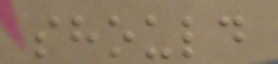should
